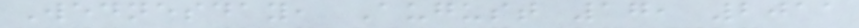Wednesday, August 17, 2011
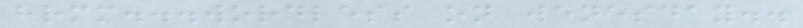hrmm...wordless on wenesday..
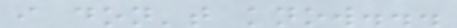i don't know...
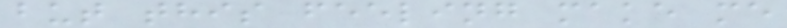but this feeling make me
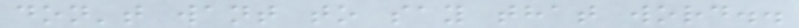don't want to say that word..
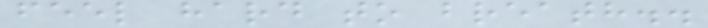feel hard to breath..
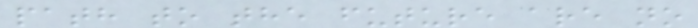path to the future are no
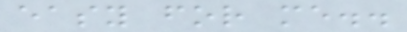easy for me..
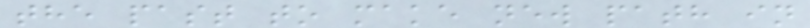the past to make new path in
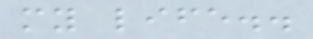my life..
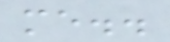me..
